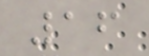16
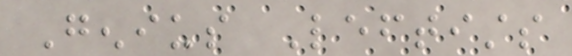Genius Leftists
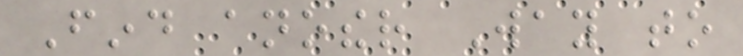Find another Way to
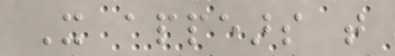It appears that
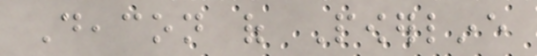Deacon of Powerline
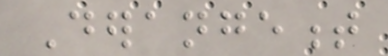Derangement
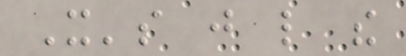It's just like the
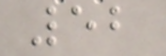52
